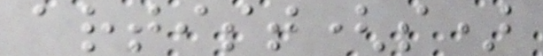artist(s)
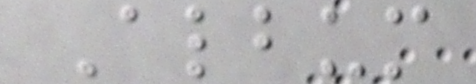Album
